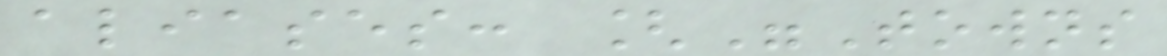aliases: ["Towns
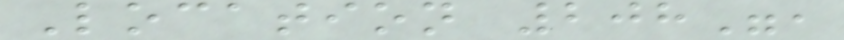Location 208",
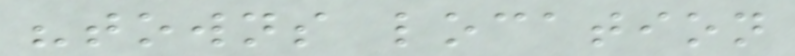"towns location
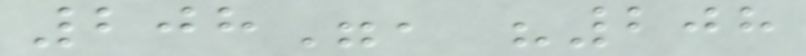208", "208
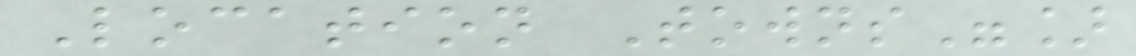Location Towns"]
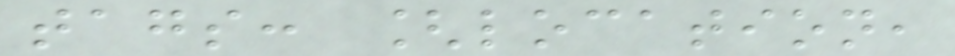tags: [location,
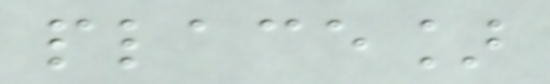place]
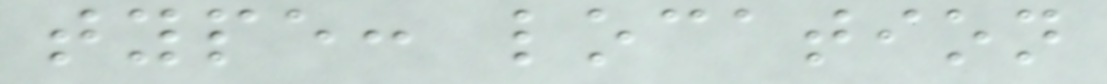type: location
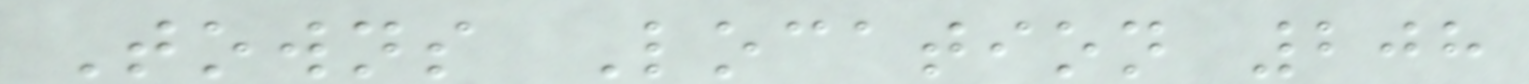Towns Location 208
